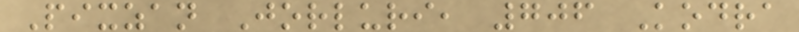Pixzan Jorluri, 706 Kodra
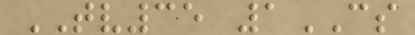TV35 1CS
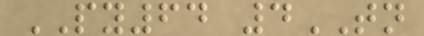PY64 4TN
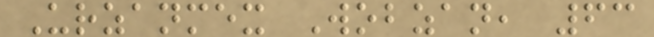Urzanmex Wobzan, 63
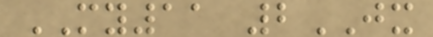MY11 2JX
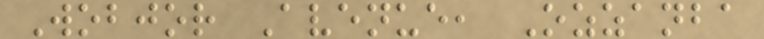Wobjor Avenue, Ozzanba
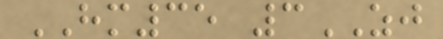HM35 3ZJ
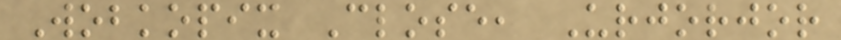Wobkopix Close, Urjorjor
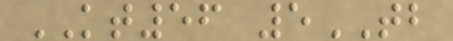KT56 5TB
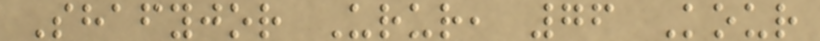Shafyjor Urur, 76 Kour
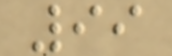99
